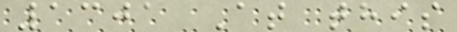1301 At this
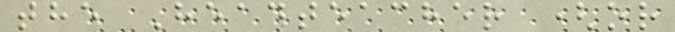the Headteacher (or
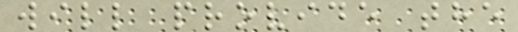will provide the
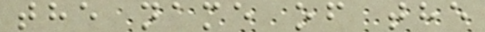the name of the
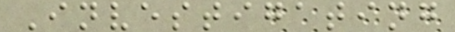Investigating
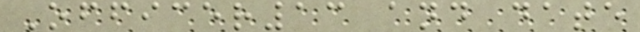Officer13 and date
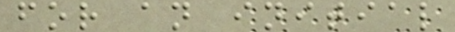for an initial
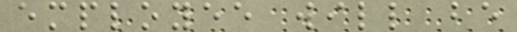employee will be
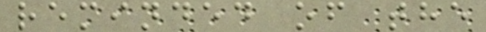reminded of the
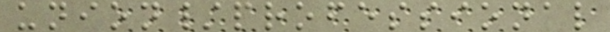union/professional
